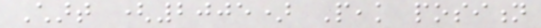Chart (2005) Peak position
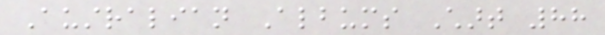Australian Albums Chart 88
